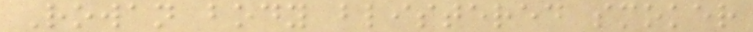Rowan body blistered smoker
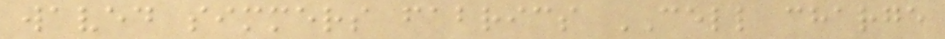waved simmers fabrics CELL charge
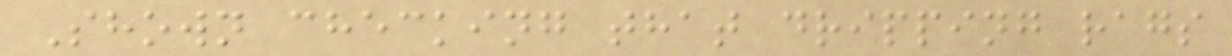Shown checking that dripping rags
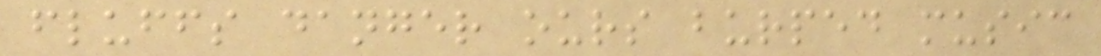fluffs danger ours burped music
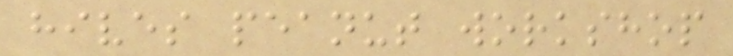hives peanut workshop
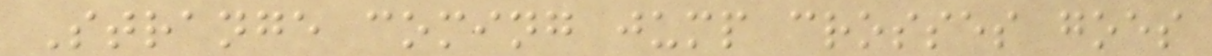Strange coming jump crosses goes
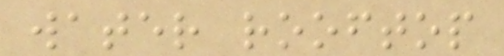water rooftop
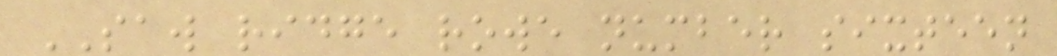SAW ridge rowe number sixteen
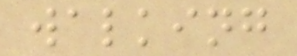walking
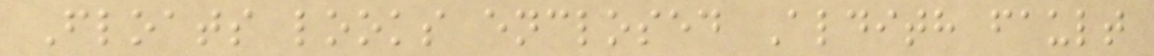Floats looks enclosed Aldith fault
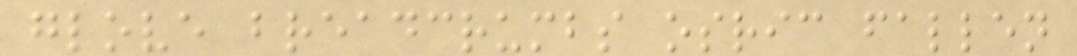glove breadcrumbs osric fallen
